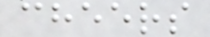cheers
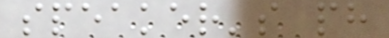speaker's ph
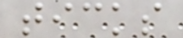ticks
